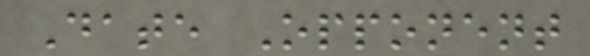Date Opponent
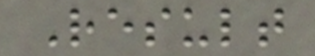Result
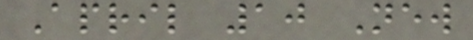April 10 New
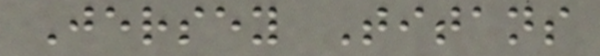Jersey Titans
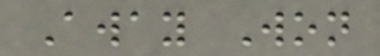Away Won
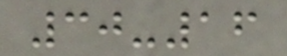30-16
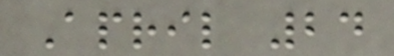April 24
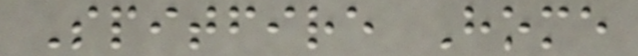Spitfire Home
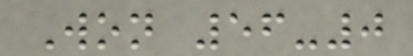Won 56-0
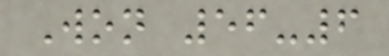Won 56-6
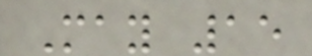May 15
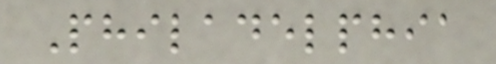Philadelphia
